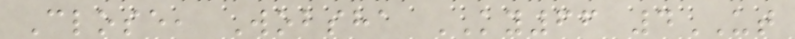Close, Wobsha KY66 4UT
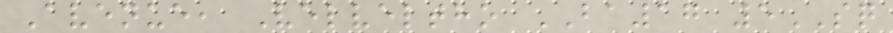Avenue, Velveltho BA17 5SQ
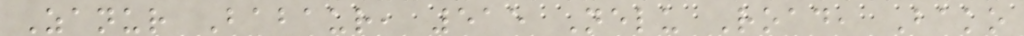Zanur Babaur, 515 Nelu Road, Bako
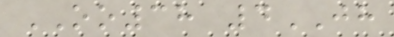OO38 4JH
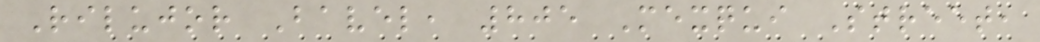Rilujor Bavel, 805 Mexqui Street,
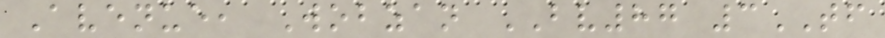Avenue, Wobzan BV87 3TF
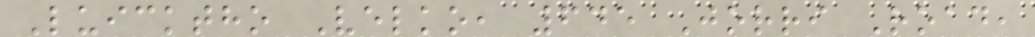Luicktho Velko, 645 Jorri Road,
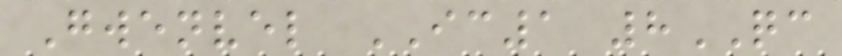Gwenvel IC1 8QC
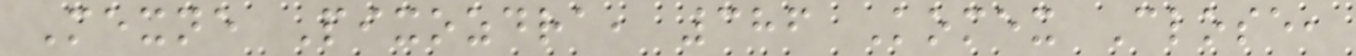Mexne Pixozdra, 386 Komex Close,
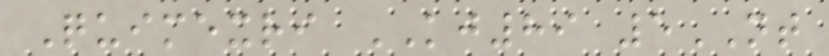Quimexri KJ89 5NT
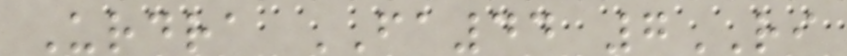Urdra FA44 7RI
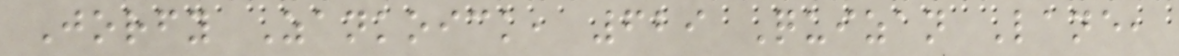Jorfy Zankoick, 629 Quizan Lane,
